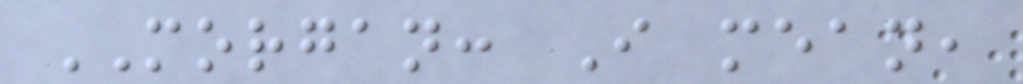MORGAN: I mean,
